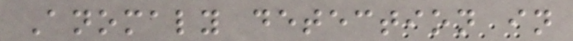Anomaly detection in
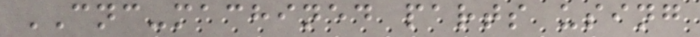CNC-machined parts using
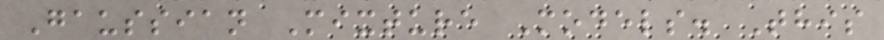Gaussian Mixture Models. This
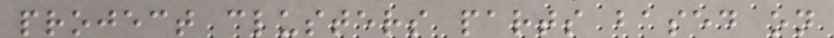project clusters parts based on
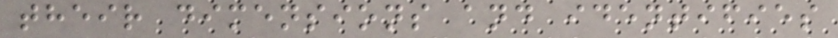their dimensions and identifies
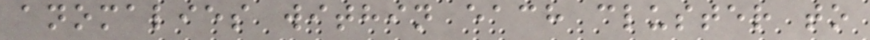anomalies within each cluster to
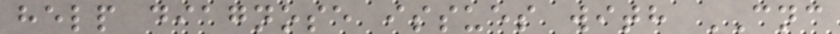help diagnose issues with CNC
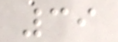39
